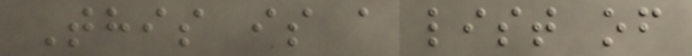This is a list of
